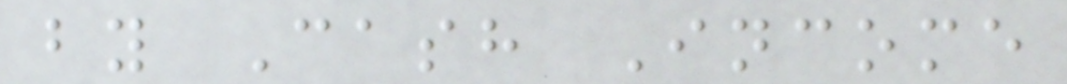by Cash Income
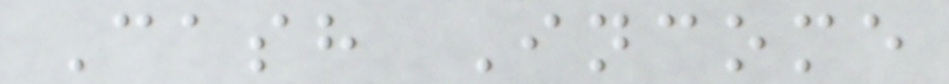Cash Income
